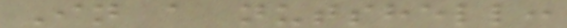In a nutshell:
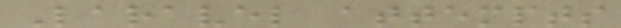Laravel attempts
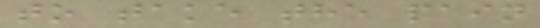to take the pain
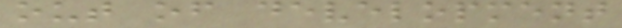out of development
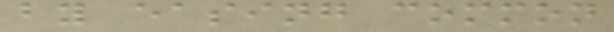by easing common
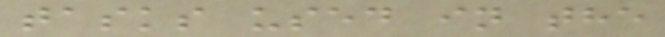tasks used in the
